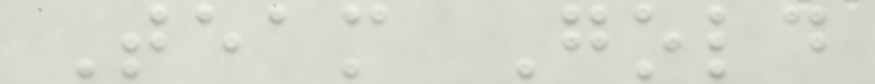Team Gold
